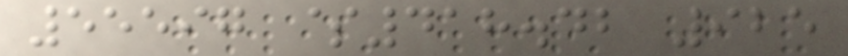55597 $418.42 925
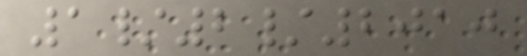1/2/2010
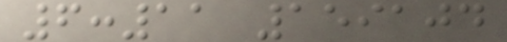6:11 159104
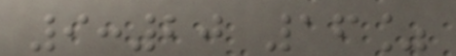9:20 16%
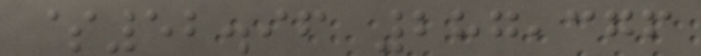$52.96 287,376
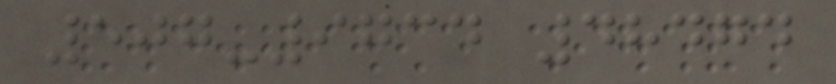507-9734 48474
